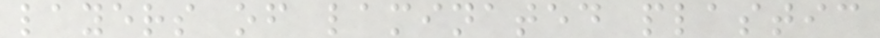layers of laminated plastic
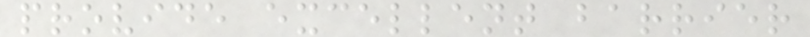provide excellent barrier
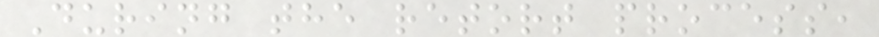During the retort process,
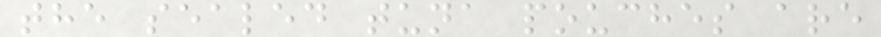the sealed tuna pouches are
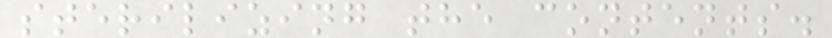sterilizing the contents.
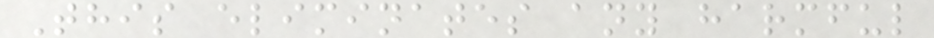This eliminates any harmful
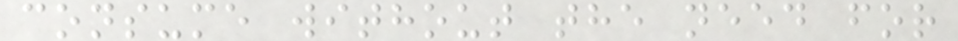consume without the need for
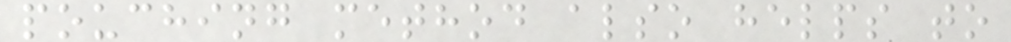pouching method also helps to
